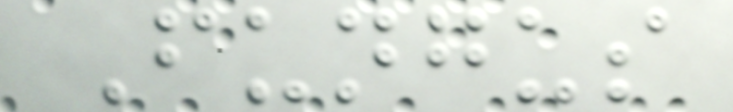Fungus
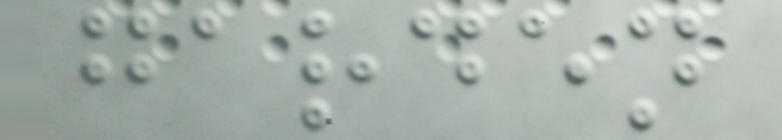garden
